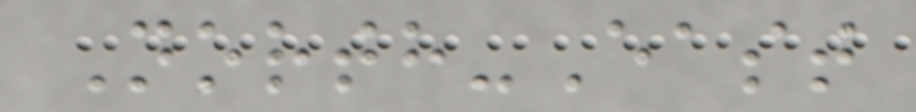North-East
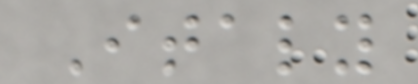Italy
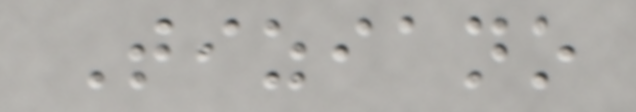Tiziano
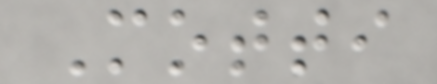Motti
